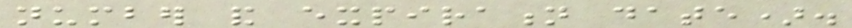number and expiration date).
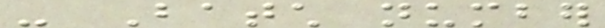- Batch number
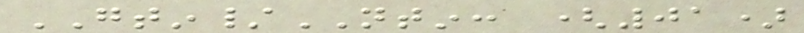GTIN/NTIN: (01)
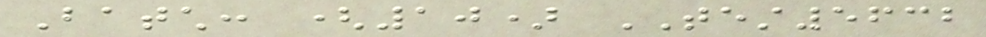Batch: (10) TEST5632
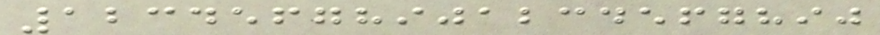12345678901234567890
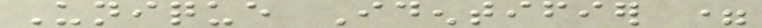Unique Identifier =
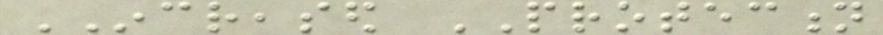INCREASED PROTECTION
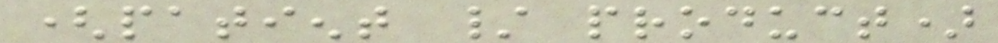(patient / product)
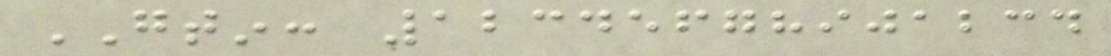GTIN: 12345678901234
